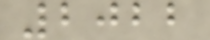2022
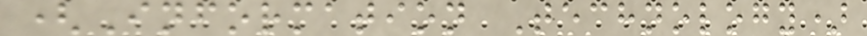(Information Technology)
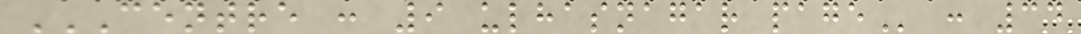CENTRE : 9 ULHASNAGAR PAGE : 34
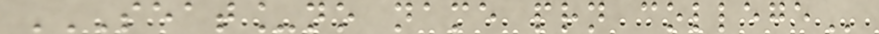SEAT_NO NAME PRN COLLEGE
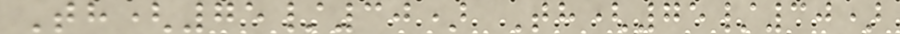Th(75/30) Th(75/30)
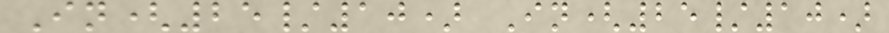In(25/10) In(25/10)
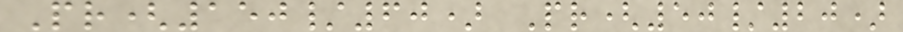Pr(150/60) Pr(50/20)
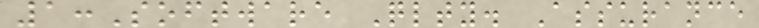1:Software Qlty. Assurance
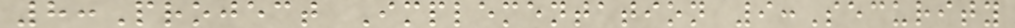8:Project Implementation 9:Security
